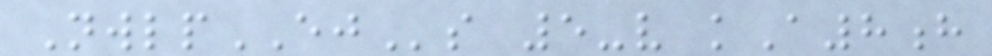NwlpEJs 5-v kA8h
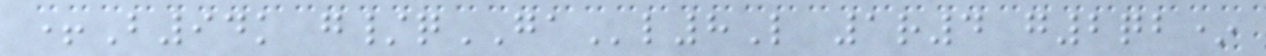+B94k g/qGAl8L 1r4 g2qb*
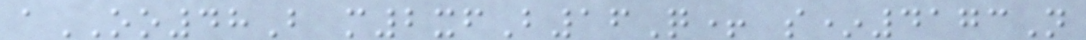aOO48B m2xfB16Q+ s*4173N
